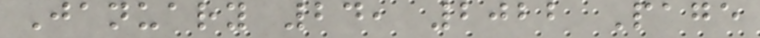January 24, 2022 Page
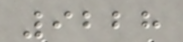9228
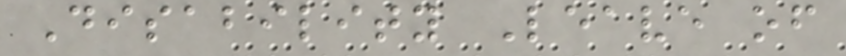Disability Leave of
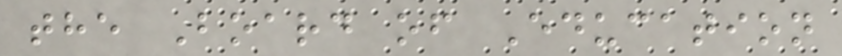the Board of Education
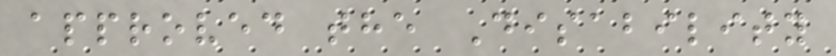approved the Disability
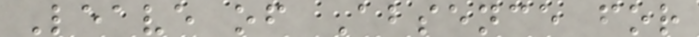Leave of Absence for
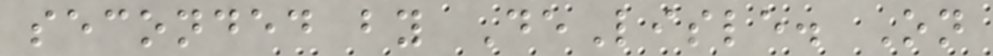seconded by DeLisle. On
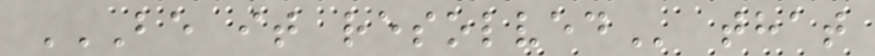BE IT RESOLVED that
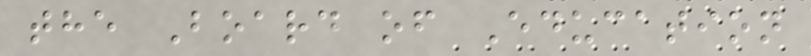the Board of Education
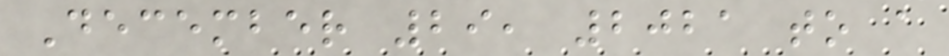December 29, 2021 to a
